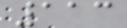113
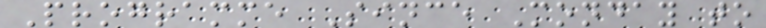Programme Since Monday to
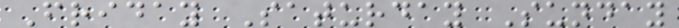Friday Saturday Sunday
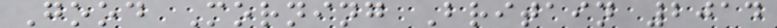Good Morning Britain 2014
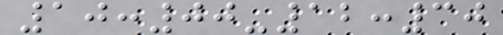10:00-12:30
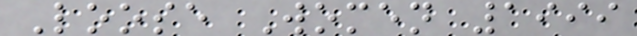Loose Women 1999
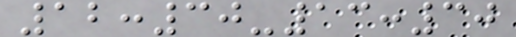12:30-13:30
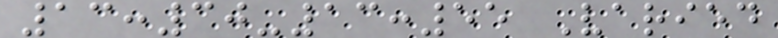13:30-13:55 Varied
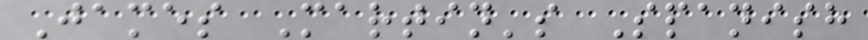James Martin's Spanish
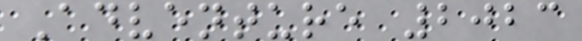Adventure 2023
